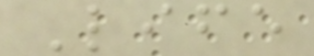Life
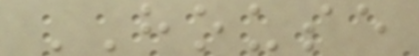HOUSE
